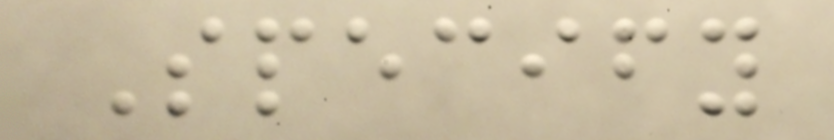Specify
